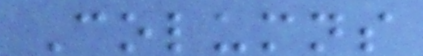Columns
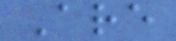Are
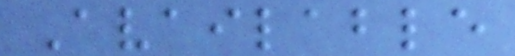Available
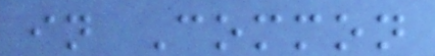in Common
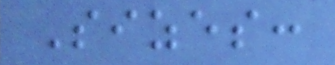Sizes:
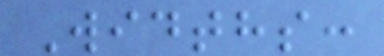Widths:
